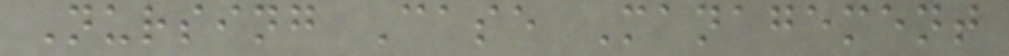Nursing Case Management
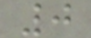0
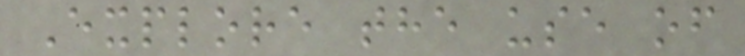Explore the use of
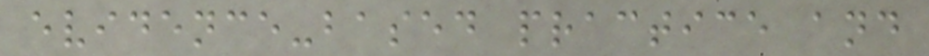evidence-based practice and
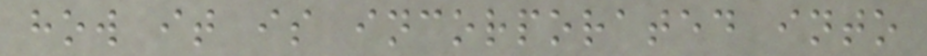how it is incorporated into
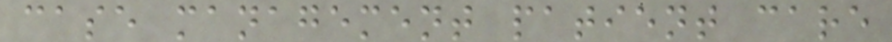case management patient care
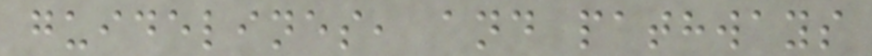guidelines, and pathways
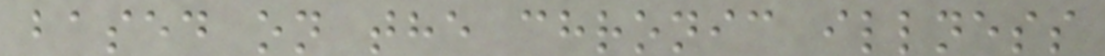based on the chronic illness
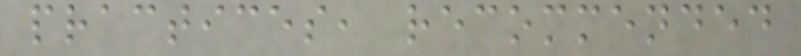practices, recommended
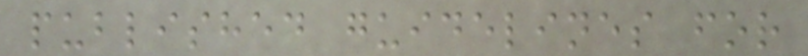published guidelines for
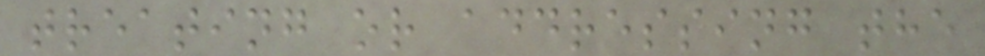treating or addressing the
